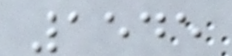1545
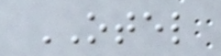OTEL
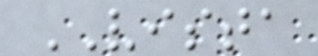VISTA
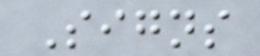Signs
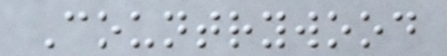Countrywood
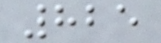825
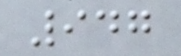947
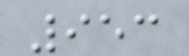953
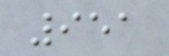951
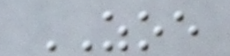ZOE
